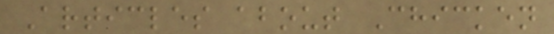Articles about Chicken
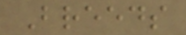Breeds
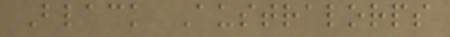Black Australorps
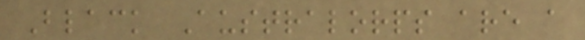Black Australorps are a
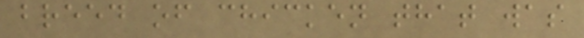breed of chicken that was
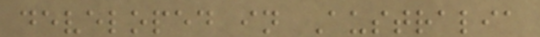developed in Australia
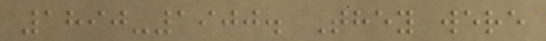1890-1900. They were
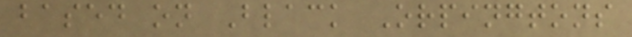based on Black Orpingtons
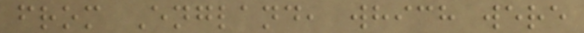from England, which were
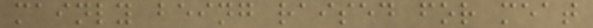mainly being raised for meat
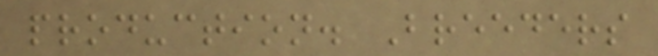production. Breeders
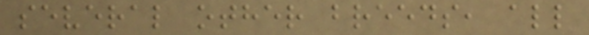several other breeds, all
